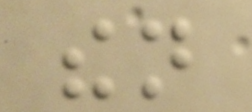then
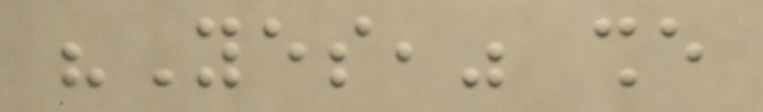"Yes," she
